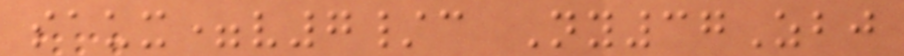saux=v7/c Ny37Zbj
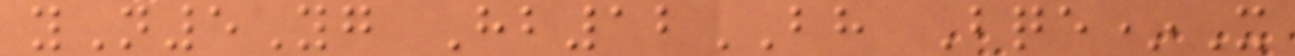yN5Yg Hb12BH Bqe*X
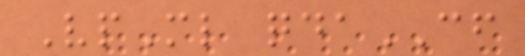VpMl qdaCF
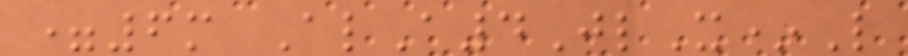=6m AlA4JlX*L
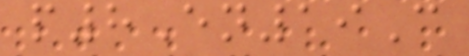p8En19C
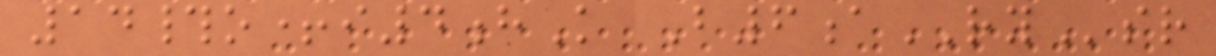14#o+i4hK B6aRYsr
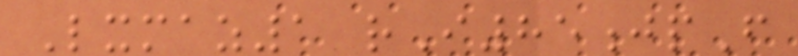Lxmaz1 rI85jpF
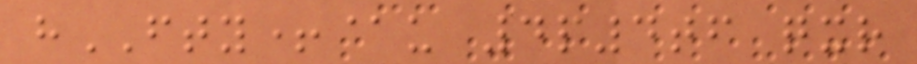hFTY+@u 4p4tf qxr
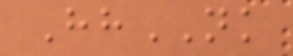HhNK
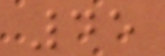45
